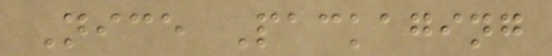Nice Packaging
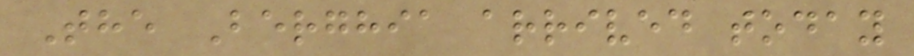The Berghia arrived today
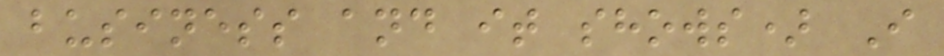business and it shows) I
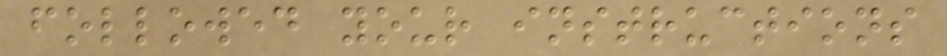followed your instructions
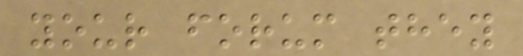your forum they
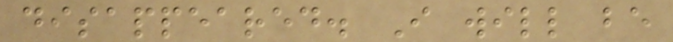disappeared. I will be
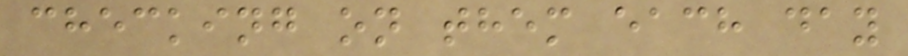checking on them each day
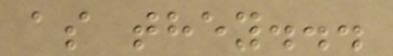as they...
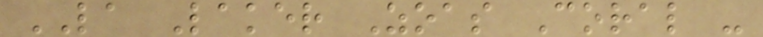LA Laker Zoas Coral -
